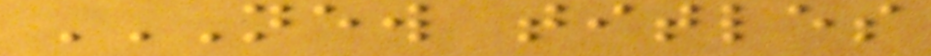NEW TITLES
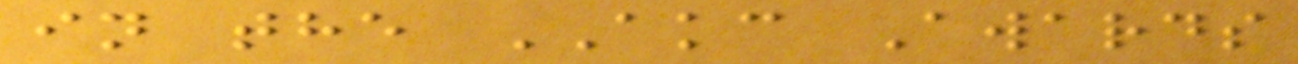in the AKC Awards
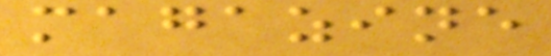magazine
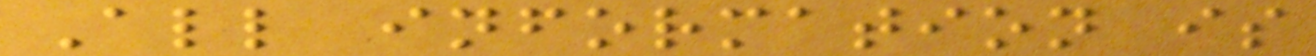All information is
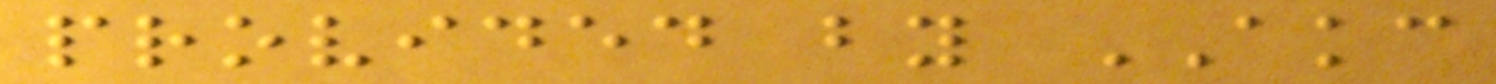provided by AKC
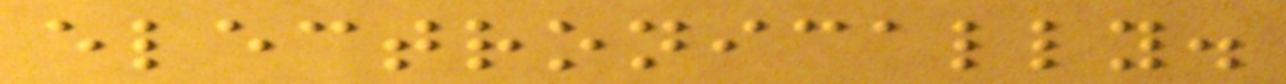electronically.
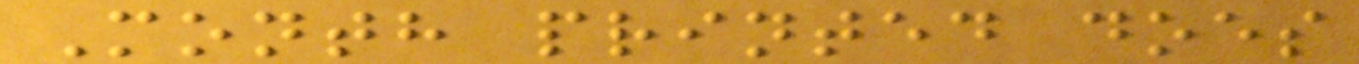Month printed does
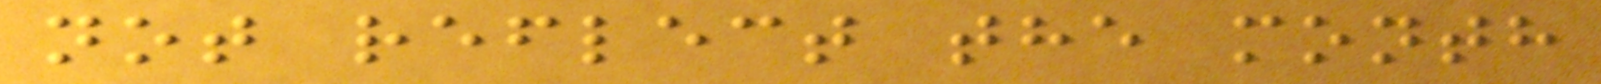not reflect the month
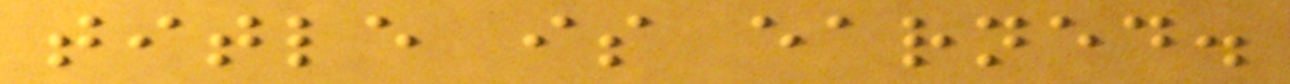title is earned.
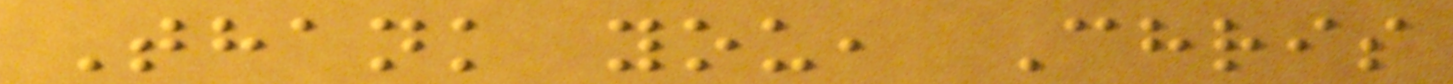Thank you, Chris
